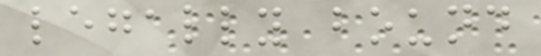legally bound
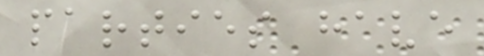parties have
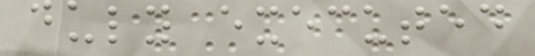duly executed
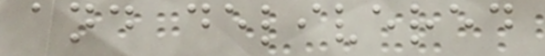and delivered
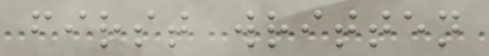first written
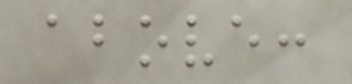above:
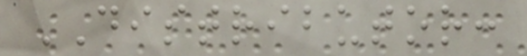DISTRIBUTOR:
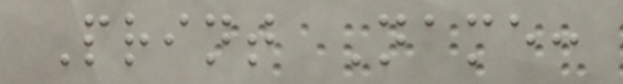Print Name:
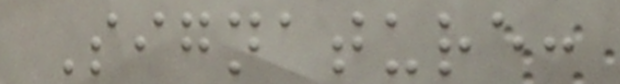Signature:
